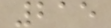215
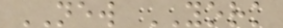NEW YORK
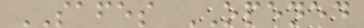SAFES OPENED
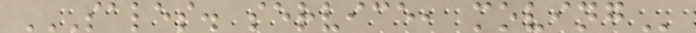SALES. SERVICE, MOVING
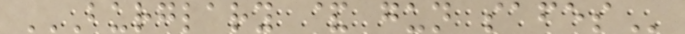BURGLARY & GUN SAFES
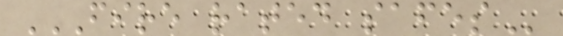FIRE RATED SAFES
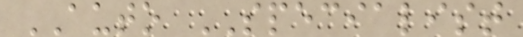AUTO SPECIALIST
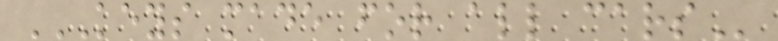KEYS MADE FOR ALL CARS
